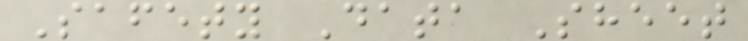Safety Data Sheet
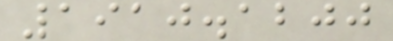1910.1200
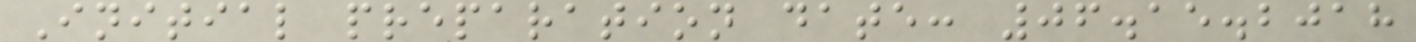Initial preparation date: 06.15.2018
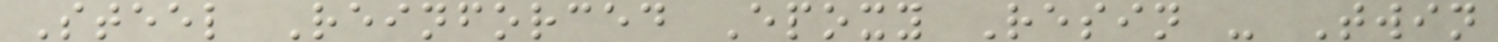Steel Reinforced Epoxy Resin - Twin
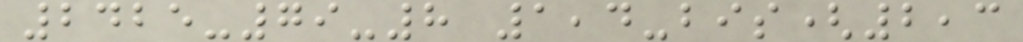2425-79-8 1,4-bis(2,3
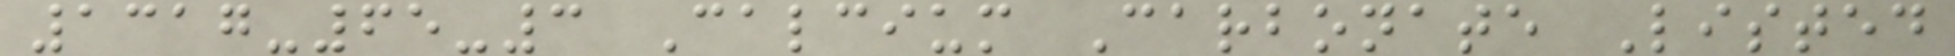1317-65-3 Calcium Carbonate Listed
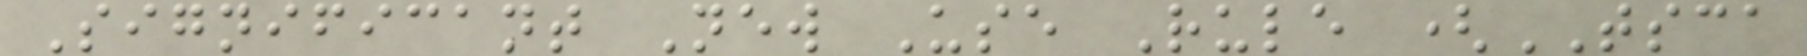Significant New Use Rule (TSCA
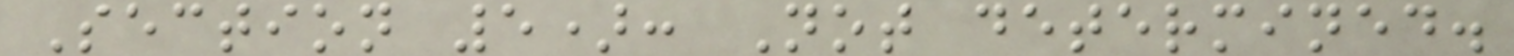Section 5): Not determined.
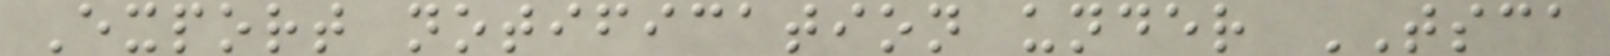Export notification under TSCA
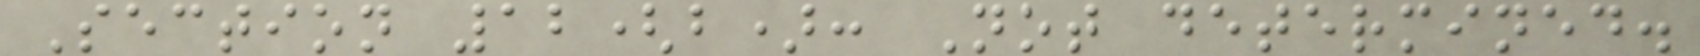Section 12(b): Not determined.
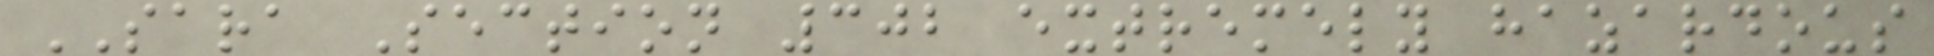SARA Section 302 extremely hazardous
